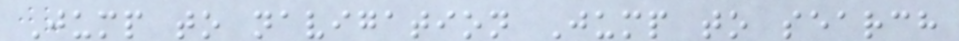Jump to navigation Jump to search
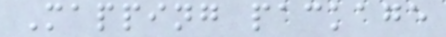Mapping package
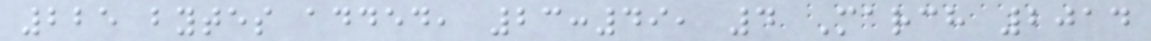225 bytes added, 23:49, 4 March 2014
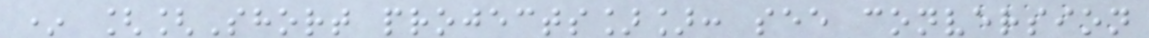* [[Short projects]]: see conversion
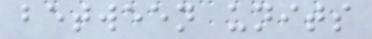between units
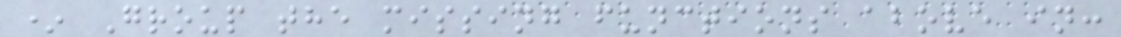* Group the missing functions above in:
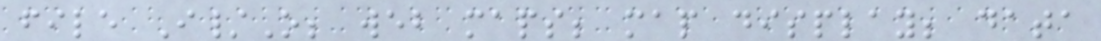file I/O; web maps; map display; data
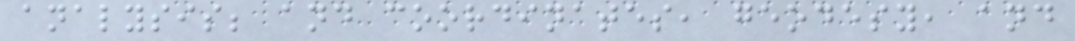analysis; and coordinates, geodesy, and
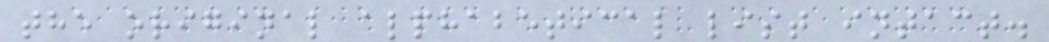the original alphabetical list intact.
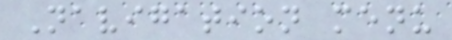Navigation menu
